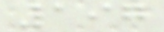197
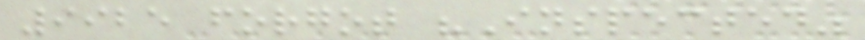9925 forgot "Inspected"
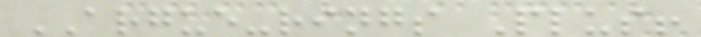ARGUE-rings Plus!
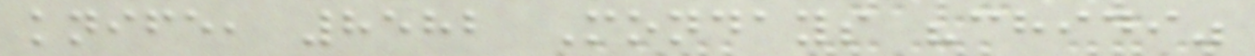knife, 8582 Mondays "chidi"
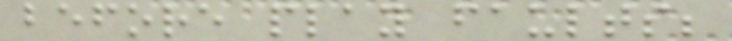before play faults;
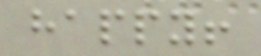happy!
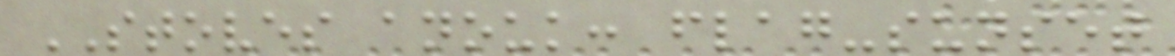STOVES anouk: flag-sunset
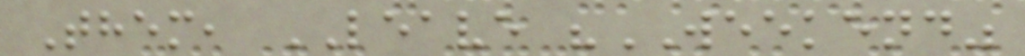Them, LEAVE "WEEKEND"
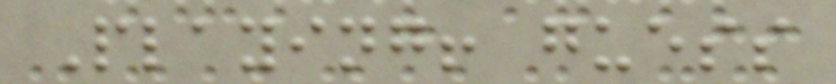Playing! guess
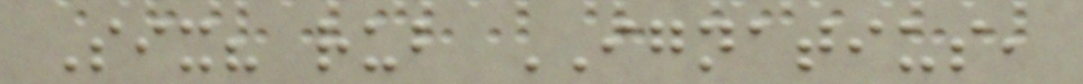Six? rub IGNATIUS,
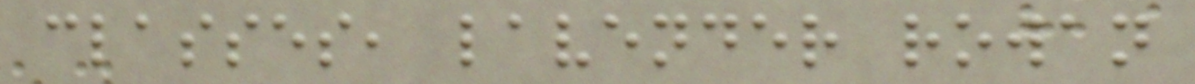classes, lavender rowan
